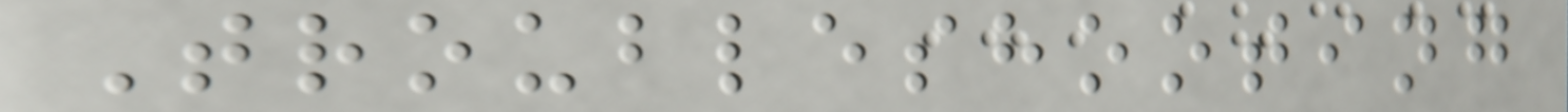Troubleshooting
